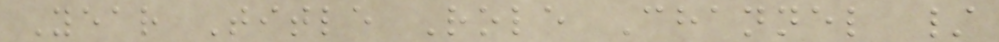Year Title Role Channel /
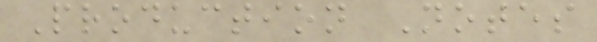Production Notes
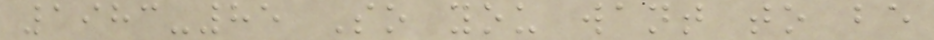1983-85 So you want to be
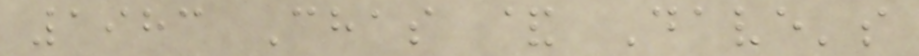1983 Chas & Dave's
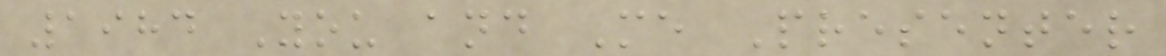1984 You and Me Presenter
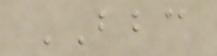BBC
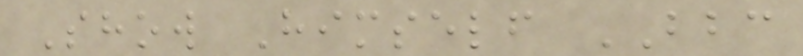Show Himself BBC
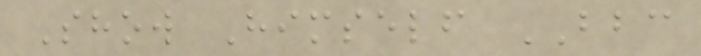Show Himself BBC
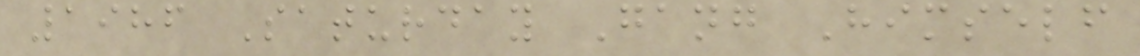1986 Saturday Gang Himself
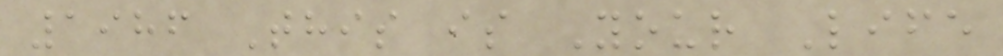1986 This is Your Life
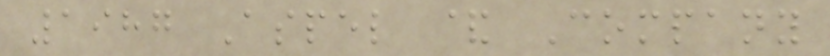1987 Aspel & Company
